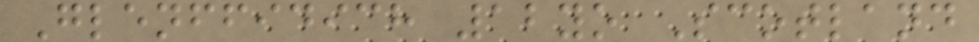Glenffidich 12yo Scotland
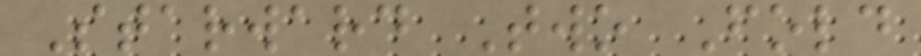Starward Two Fold
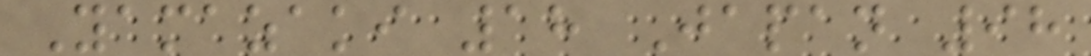Yamazaki 18 Japan 98
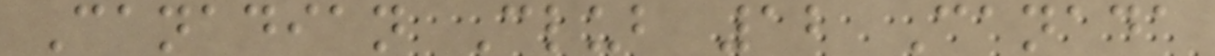Canadian Club 12 Canada
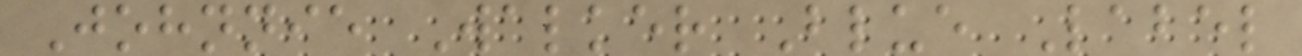Johnnie Walker Blue Label
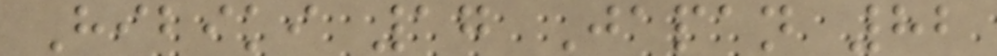Hibiki 17 Japan 82
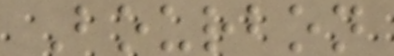Bourbon
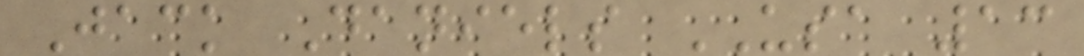Jack Daniels USA 13
